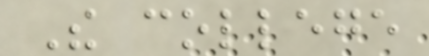The college
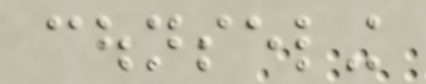counseling
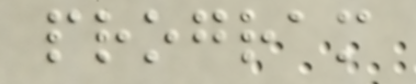program
